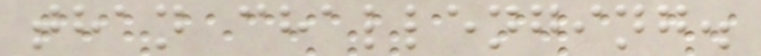than challenging.
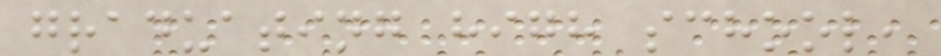graduating high school,
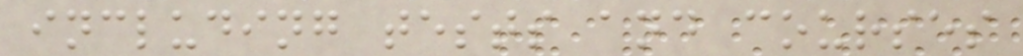including tests and courses
